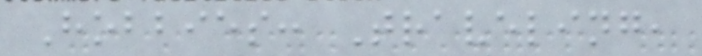Hobbies: Traveling,
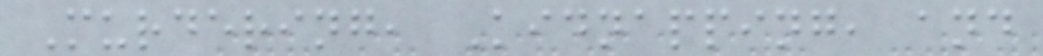Murdering, Kidnapping, and
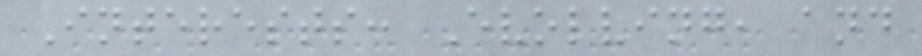Interests: Evolving, and
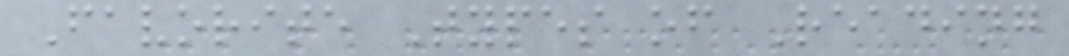Favorite Types of Reading
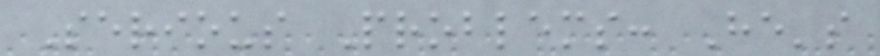Serious Problems: He's
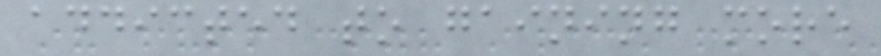addicted to gaining more
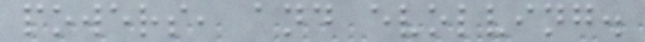powers, and evolving.
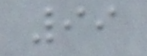99
